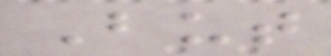But
